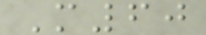M60
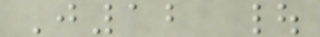J12 |
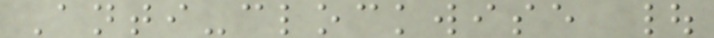Anti-clockwise |
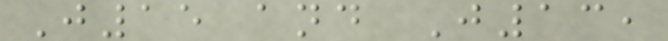J15 and J13,
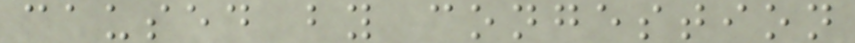caused by congestion
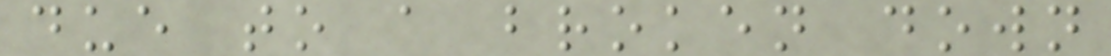due to a broken down
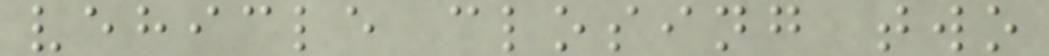vehicle closing two
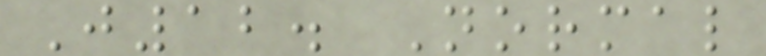J12. Normal
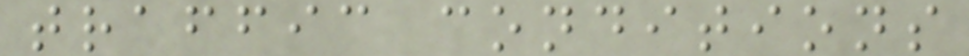traffic conditions
